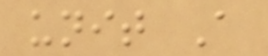unit A
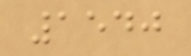1540
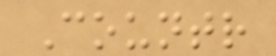Countr
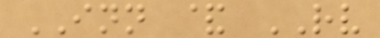INN & RV
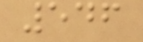546
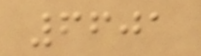6601
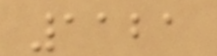1121
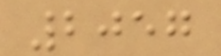2057
